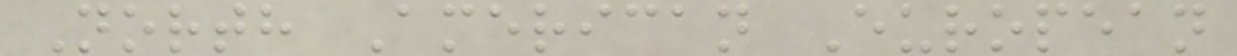North American European
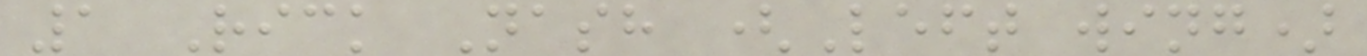1 Rick Nash (Left wing)
